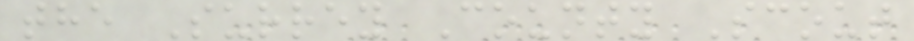the Surrey County Scout
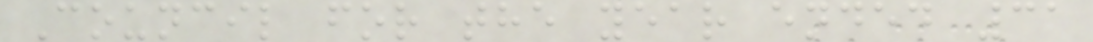Council for the year ended 31
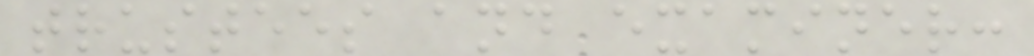trustees and examiner:
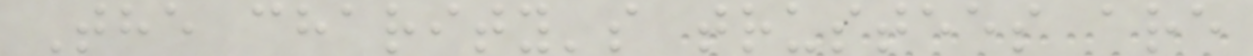The charity's trustees are
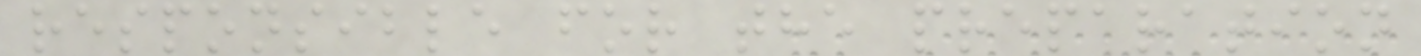responsible for the preparation
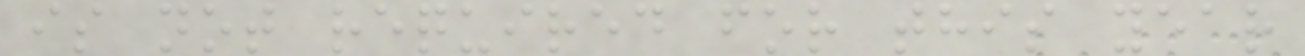is not required for this year
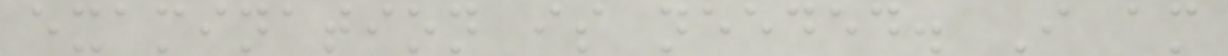examination is needed. I am
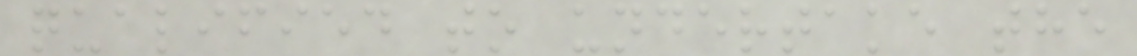qualified to undertake the
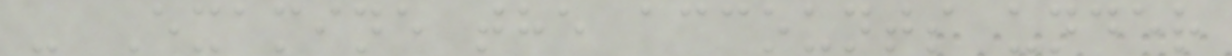- Examine the accounts under
